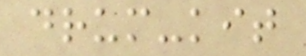drum-kit
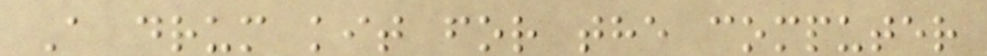A drum kit for the computer
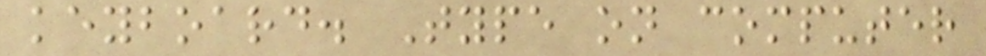keyboard. Type on computer
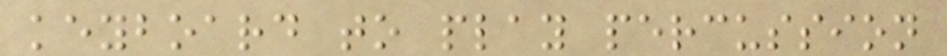keyboard to play percussion
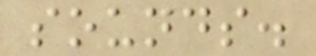sounds.
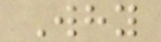Why
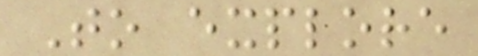To explore
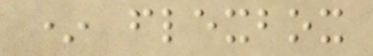* flexbox
